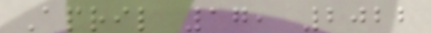April 17, 2022
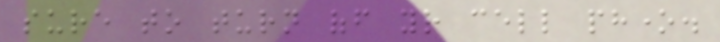sure to turn off your cell phone.
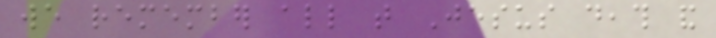we remember all that Jesus death and
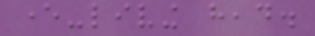ever-living head.
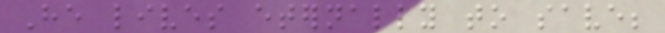He lives eternally to save;
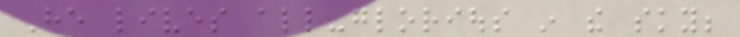He lives all-glorious in the sky;
